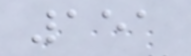151
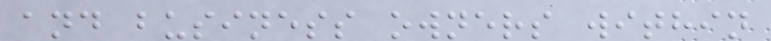and business owners within
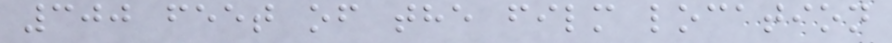300 feet of the film location
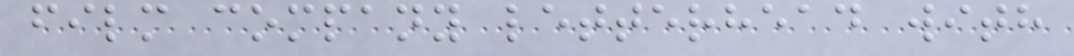film company letterhead with
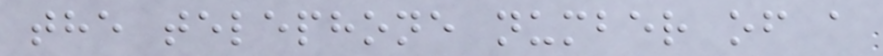the telephone number of a
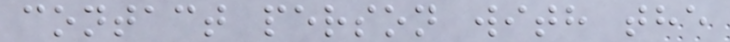contact person with the
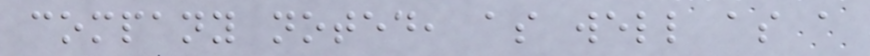company noted, as well as a
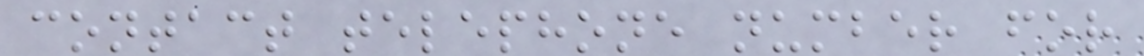contact telephone number for
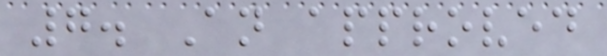7. An approved
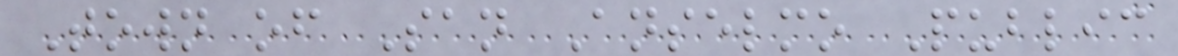Town of San Anselmo Public
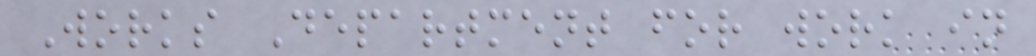Works Department for work in
